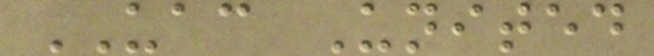UAC United
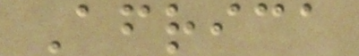Africa
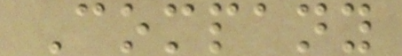Company
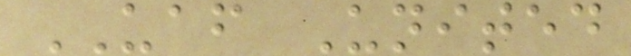UAF United
